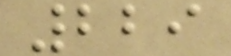229
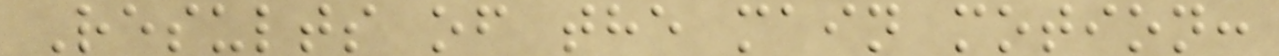Results of the main motion:
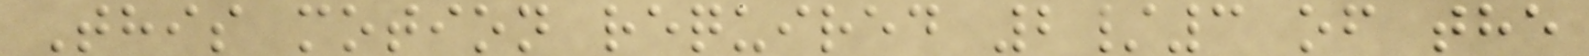This motion required 2/3 of the
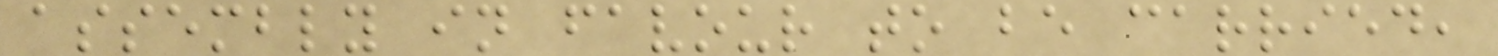assembly in favour to be carried,
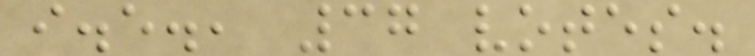i.e., 37 votes.
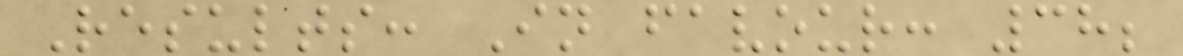Results: In favour: 38;
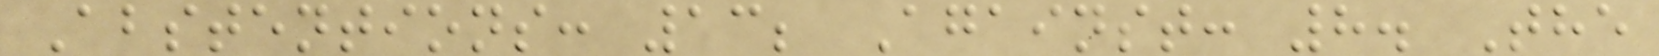Abstentions: 13; Against: 8. The
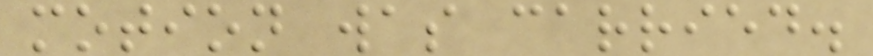motion was carried.
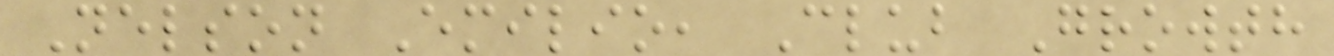Nelson Emilio, Club Growth
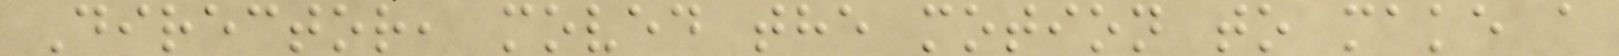Director, moved the motion to make a
